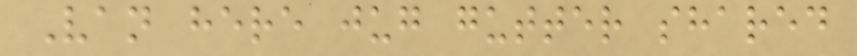Van here jug gutter shared
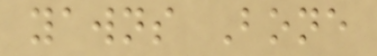yawns Bone
